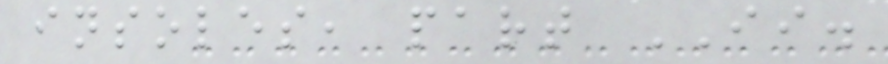insoles, part II.
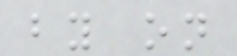by on
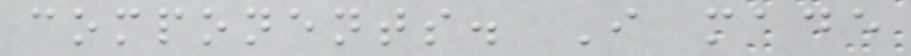components. I made
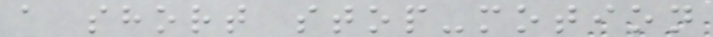a short stop-motion
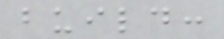build:
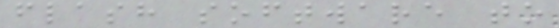flash software to
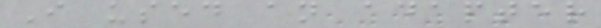I used an adapter
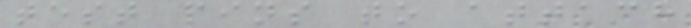test pins to attach
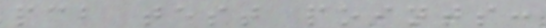pcb test points:
